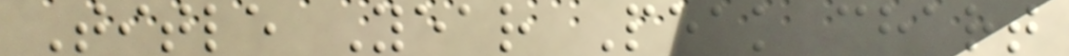Title Year Peak chart
